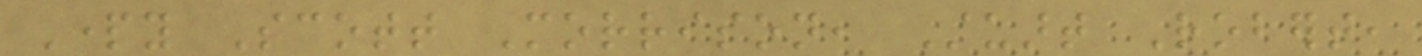Party Scott Morrison, Stuart Robert,
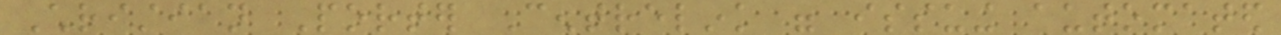Christian Porter Centrelink were issuing automated
